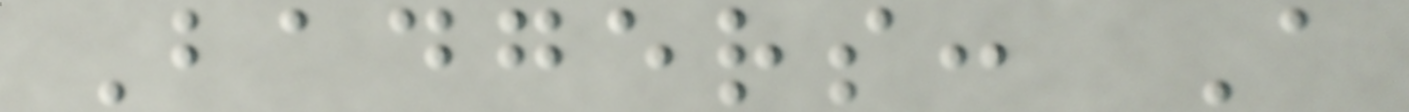Badgers: A
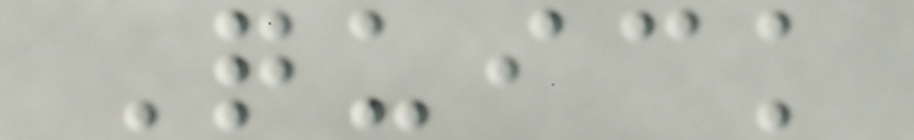Quick
